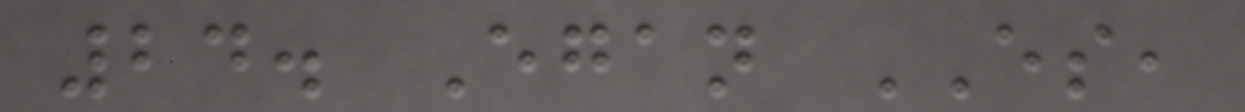24. Egan ES,
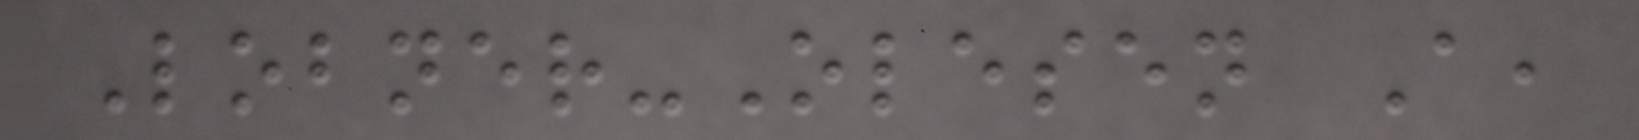Lobner-Olesen A,
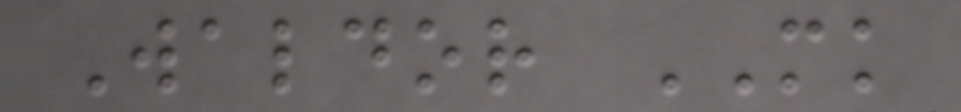Waldor MK
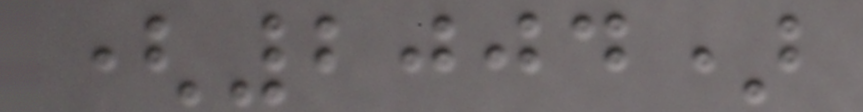(2004)
